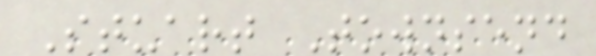Stuart Townsend
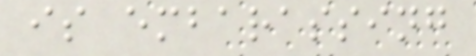is embarassing
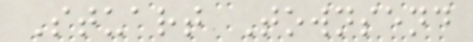Stuart Townsend
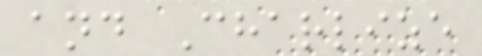and Charlize
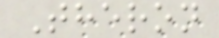Theron
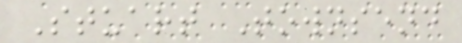Stuart Townsend
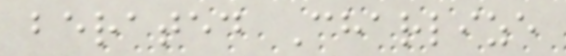berated Charlize
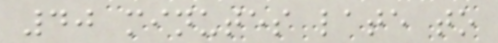40 minutes late to
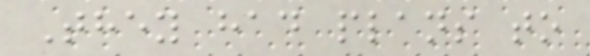They had plans to
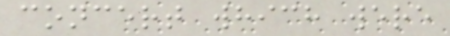concert which were
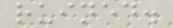ruined.
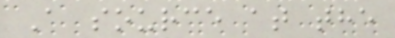A source at the
